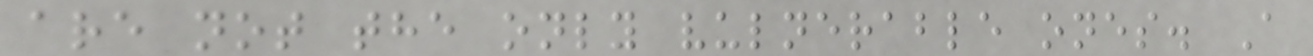are not the only vulnerable ones. A
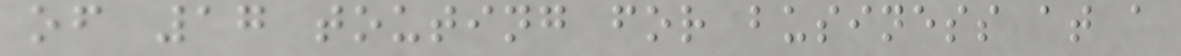of 17 touting for business at a
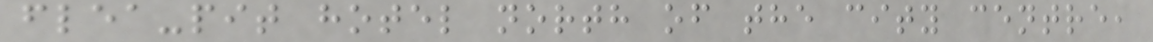flea-pit hotel north of the city centre,
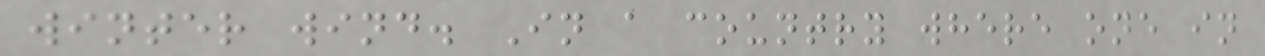winter wind. In a country where one in
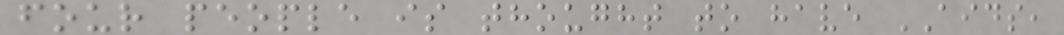four people is thought to have AIDS,
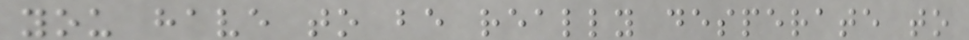you have to be really desperate to
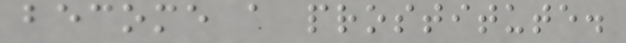become a prostitute.
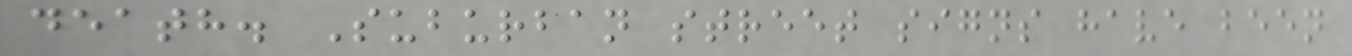death. Suburban street signs have been
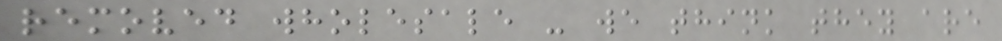removed wholesale - we think they are
